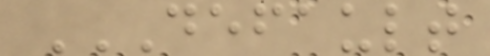DEFAULT
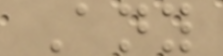Any
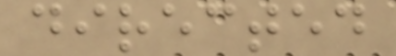directed
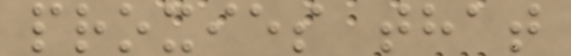proxies that
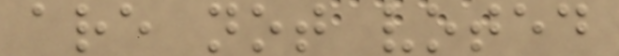are not voted
